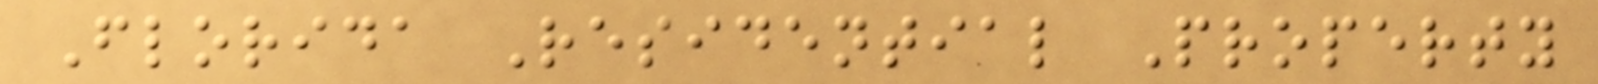Florida Residential Property
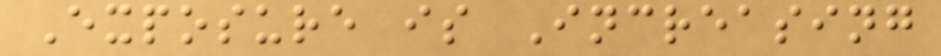Exposure is Increasing
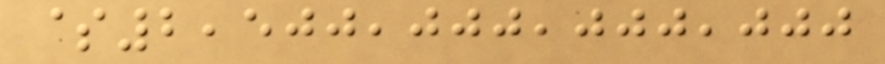$2,500,000,000,000
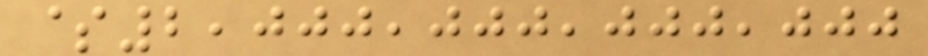$2,000,000,000,000
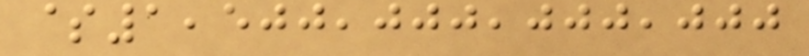$1,500,000,000,000
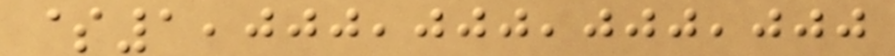$1,000,000,000,000
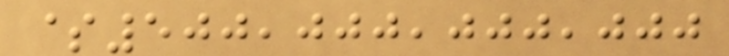$500,000,000,000
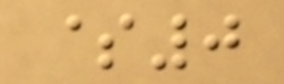$0
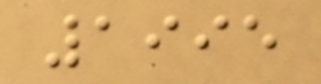1995
